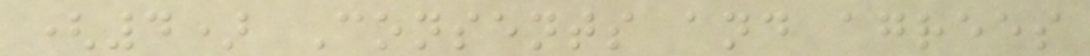(4) Consents and agrees
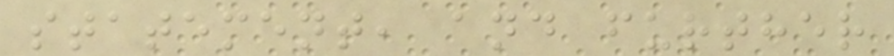statement, and further
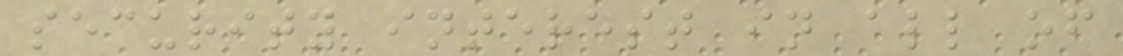security interest in all of
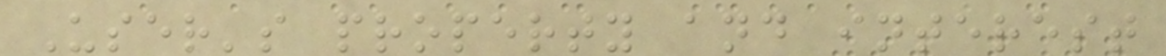User's property and interest
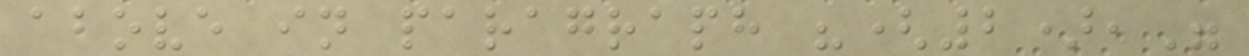above in paragraph "(2),"
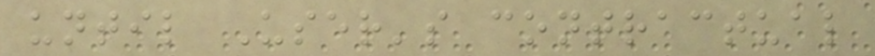until User's contractual
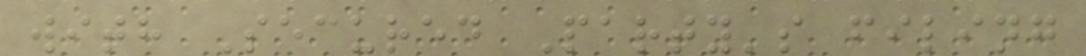with Secured Party's filing
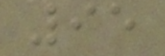95
